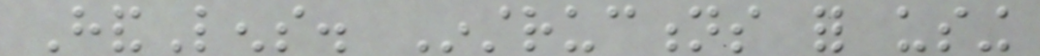HandLens. Instructions for using
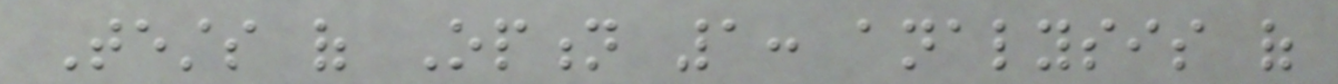Tests of Option 1: analysis of
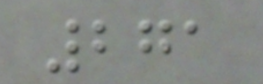271
